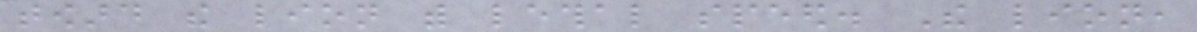toward the lion with lethal speed. The lion,
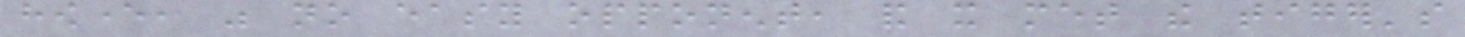however, was no easy opponent, and it met the tiger's
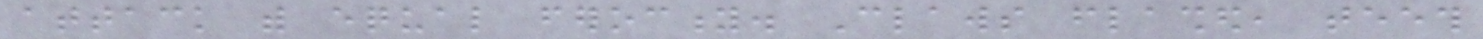attack with equal ferocity. Claws flashed, teeth
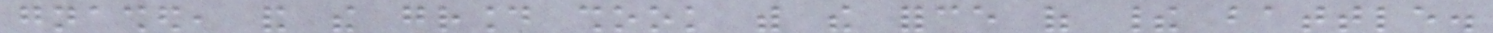gnashed, and the ground shook with the force of their battle.
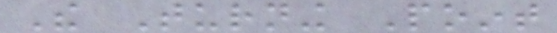The Turning Point
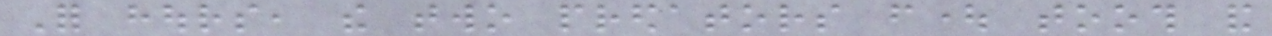For hours, the two predators fought tooth and
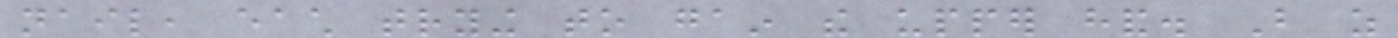nail, each trying to gain the upper hand. But as
